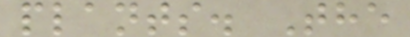plants. The
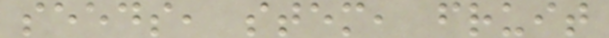seeds, stem, fruit
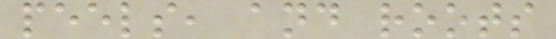peels, and roots
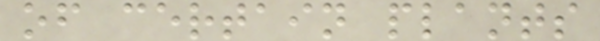of certain plants
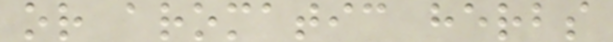or aromatic herbs
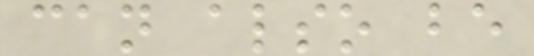can also be
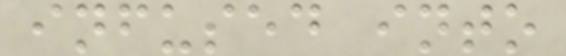infused into
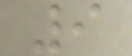9
